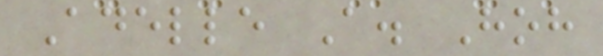Adelle A. Hoh
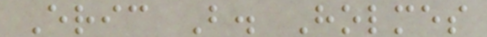Eric B. Holmes
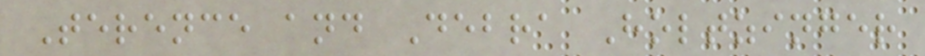Terence and Debra Holtzinger
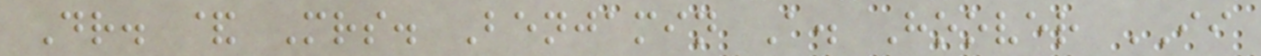Dr. & Mrs. Benjamin A. Hoover II
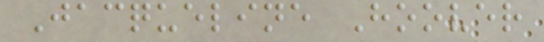Jacqueline Hoover
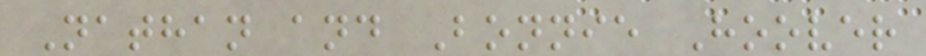Nathan and Bonnie Hoover
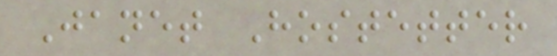Janet Hostetter
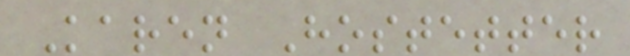Karen Hostetter
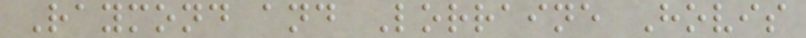Raymond and Lorraine Hovis
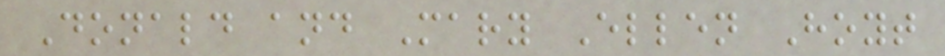Donald and Mary Ellen Hoyt
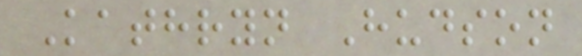Kathryn Hudson
